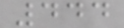444
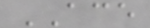ACE
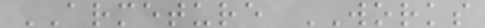ARMETURE WORKS
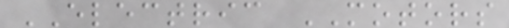ELECTRIC MOTORS
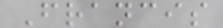Francis
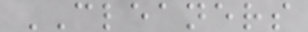CLEANERS
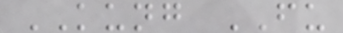KUNG FU
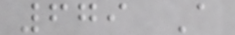679 A
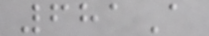681A
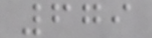679
